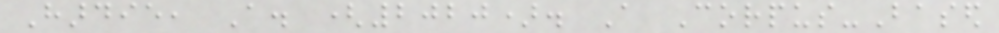Hardie, A. (2020). A Corpus-Based
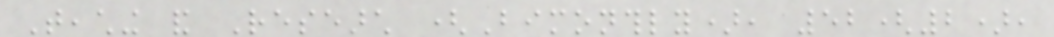Teaching and Research (Bimonthly), 52(2),
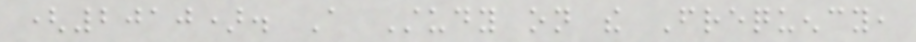(2010). A Study on the Frequency,
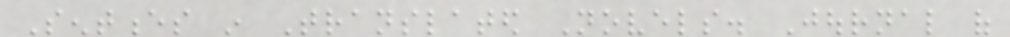Sentences in Translated Novels. Journal of
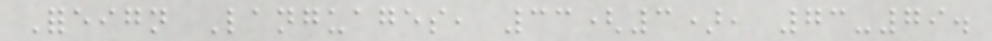Foreign Languages, 33(3), 73-79.
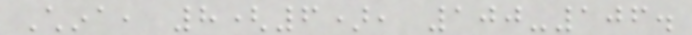China, 8(6), 100-106.
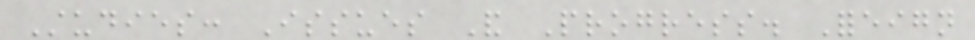Studies: Issues And Progress. Foreign
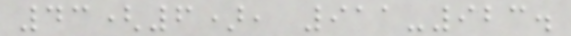43(6), 911-923.
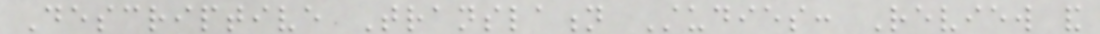Descriptive Translation Studies: Review and
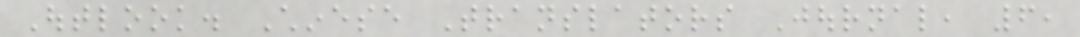Outlook. Chinese Translators Journal, 6,
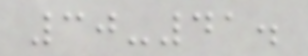30-41.
